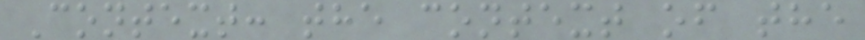Context: the context of the
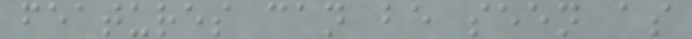features can be seen as
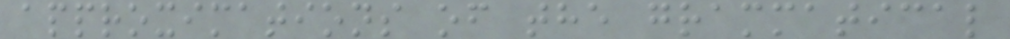approximations of the grammatical
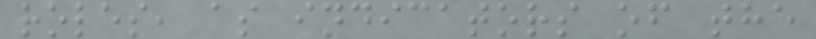roles, as indicators of the
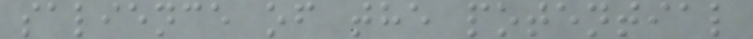salience of the potential
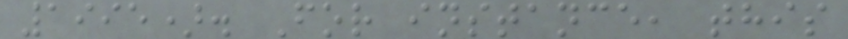1995). For instance, this
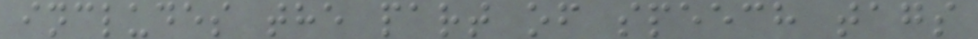includes the part of speech tags
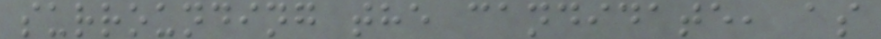surrounding the candidate, as
